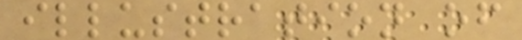illustration of
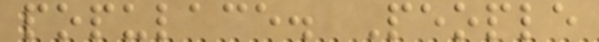populace. People
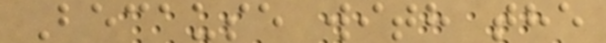Because with the
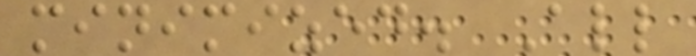minimized. All
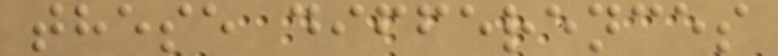these differences
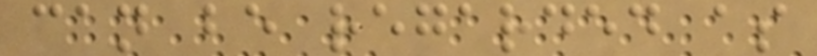can be regarded as
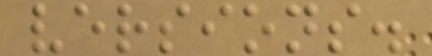versions.
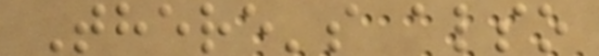There's also
